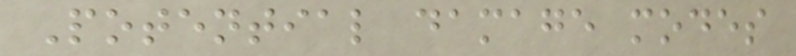Potential damage modes
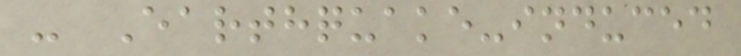- Earthquake-induced
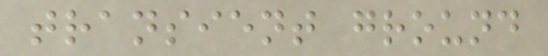transient ground
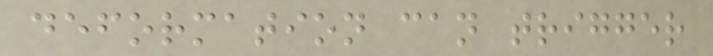deformation can trigger
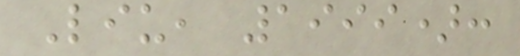Liu, 1999):
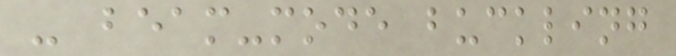- beam-mode buckling
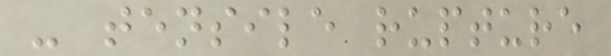- tensile rupture
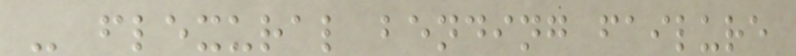- flexural bending failure
